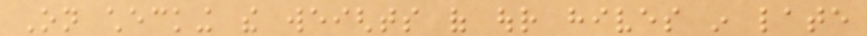On checking the weights of our hives in late
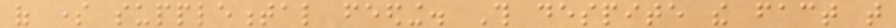of some supplemental feeding. This despite the fact that
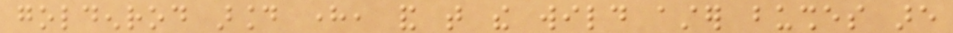goldenrod around here, and that the wild aster bushes are
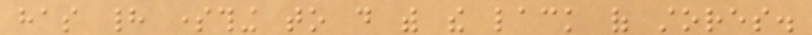has had something to do with the lack of stores.
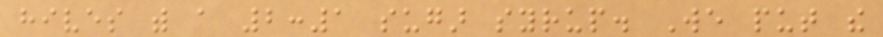hives with a 2:1 sugar syrup. We put the
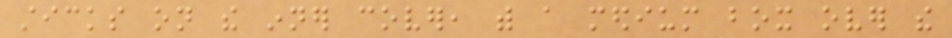sticks on the inner cover, with a medium box over the
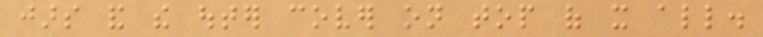jars and the outer cover on top of it all.
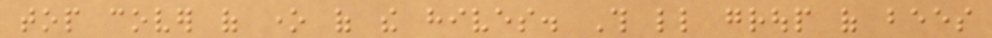top cover of one of the hives. This little group of bees
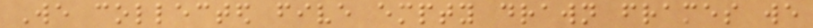We collected five empty drawn frames we
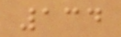134
